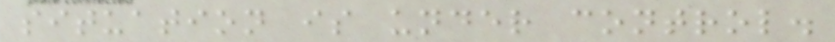situation is under control.
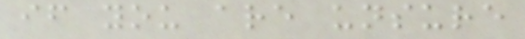if you are unsure
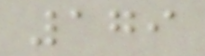179
